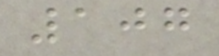107
